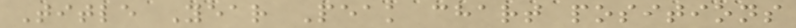Title Year Peak chart positions
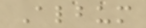Album
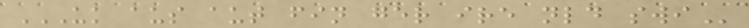UK AUS AUT FIN GER IRE NLD SWI
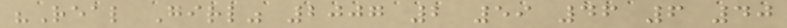"Real Girl" 2007 2 59 46 6 40
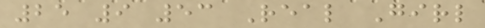25 9 53 Real Girl
